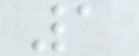1
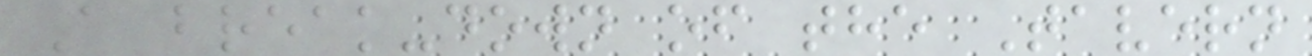A break-down of the Tavern
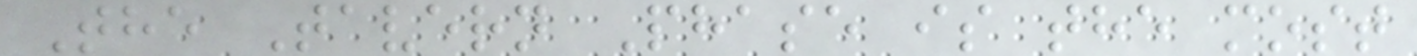The Tavern Phase is the most
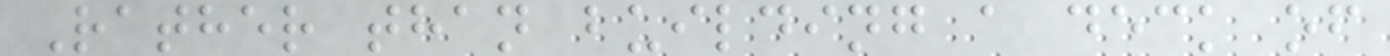Rather than building a deck of
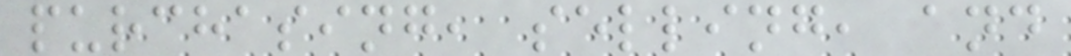purchasing, selling, and
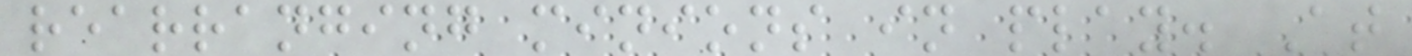rearranging minions in play. At
